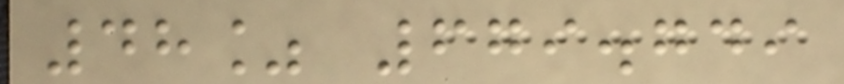48% 679.749
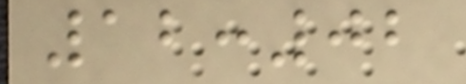12:02
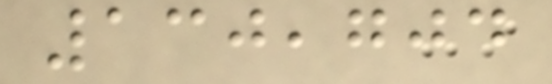130,704
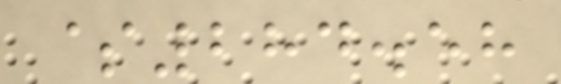$284.58
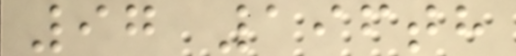97 196th
